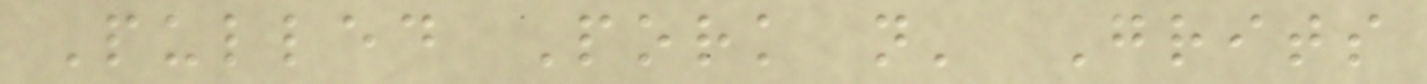Pulled Pork n' Grits
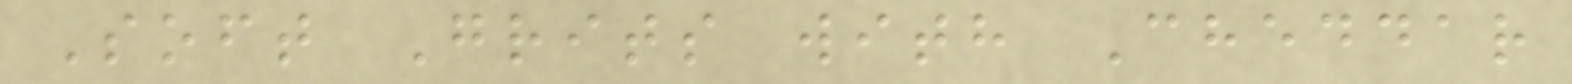Soft Grits with Cheddar
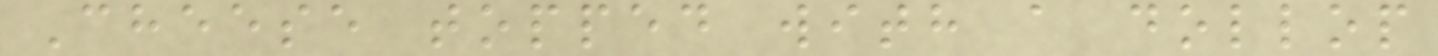Cheese topped with a dollop
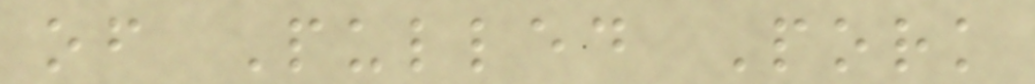of Pulled Pork
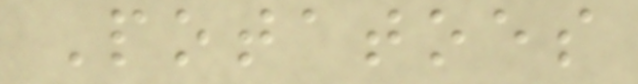Potatoes
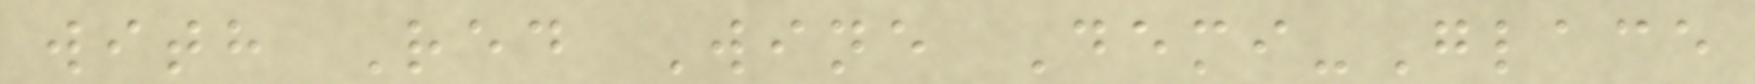with Red Wine Demi-Glace
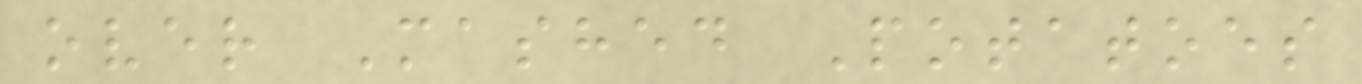over Mashed Potatoes
